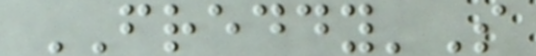FREDDY'S
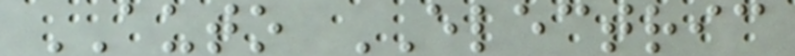AUTO ELECTRIC
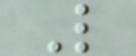L
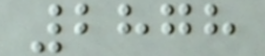2878
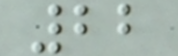22
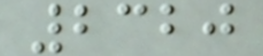2320
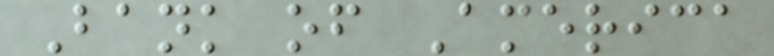Bank of America
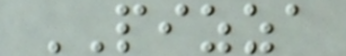PIZZA
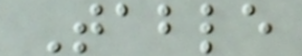Table
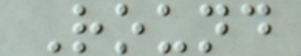Round
